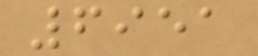6951
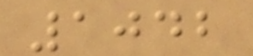1042
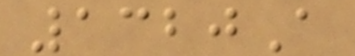1320A
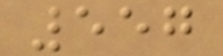557
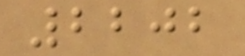2202
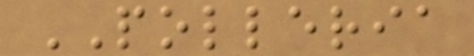POLLERIA
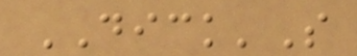DICK'S
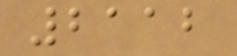2112
